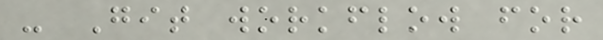- Git workflow for
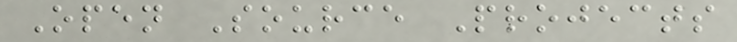Open Source Projects
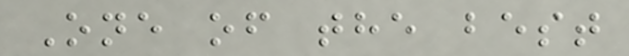One of the best
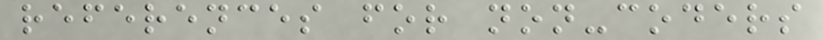references for non-coders
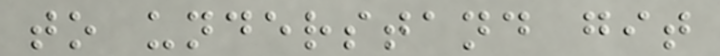to understand git
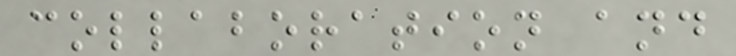collaboration and
